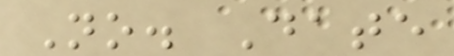No. Date
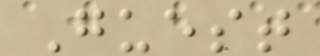Guest
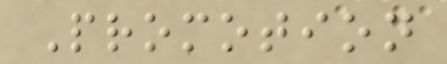Promotion
